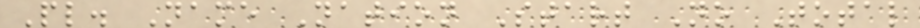Pl. Name Nation Start No Total
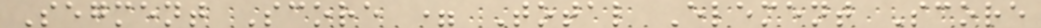Segment Score = Total Element Score
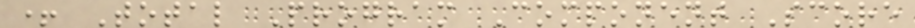+ Total Program Component Score
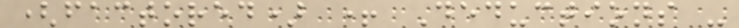(factored) + Deductions -
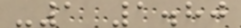-1 1.80
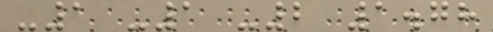-1 -1 -2 1.78
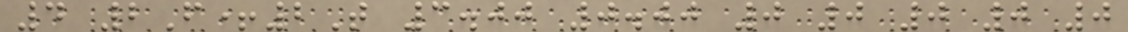4 2F+2T 3.00 0.00 0 0 0 0 0
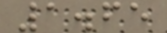1.65
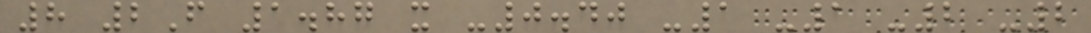8 2F 1.87 x -0.40 -1 -1 -2 -2
